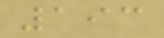193
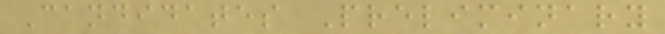Candidates Preliminary
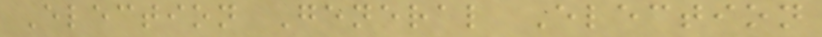Election General Election
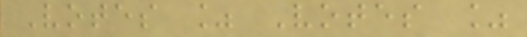Votes % Votes %
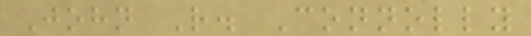John R. Connolly
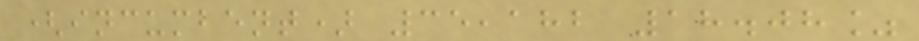(incumbent) 35,182 18.08%
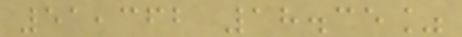51,362 18.35%
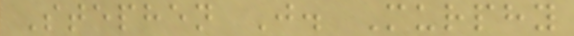Stephen J. Murphy
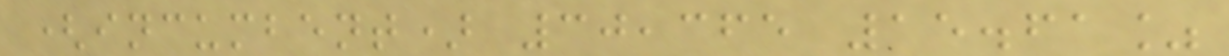(incumbent) 30,365 15.61%
